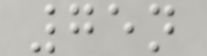75n
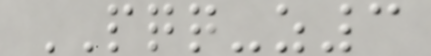PQQ-z3
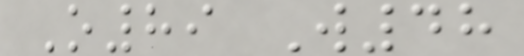O89 W48
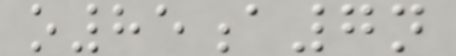o85a7n
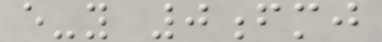e-y 0fmj
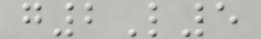g2L5
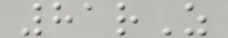81rZ
